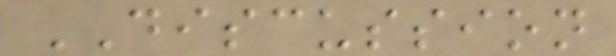DISCUSSION
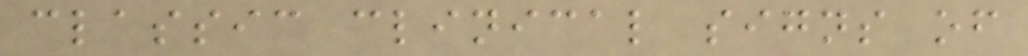classic clinical signs of
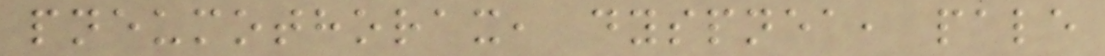pneumothorax, dyspnea, pale
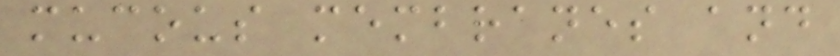mucous membranes and
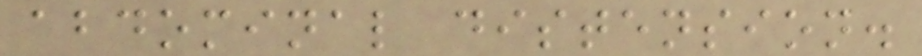abdominal distension.
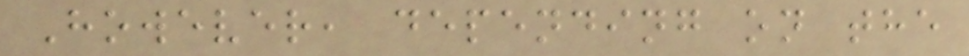However, depending on the
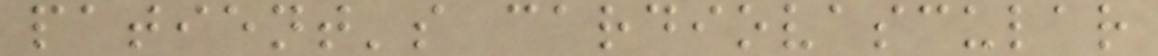patient's cardiovascular
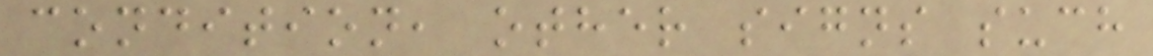condition, other signs such
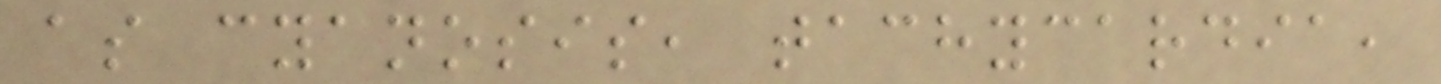as cyanosis, tachycardia,
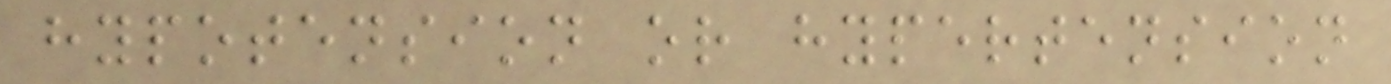hypotension or hypertension
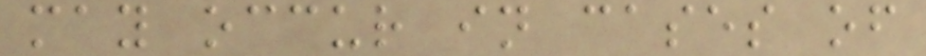may occur in cases of
